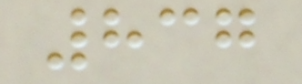837
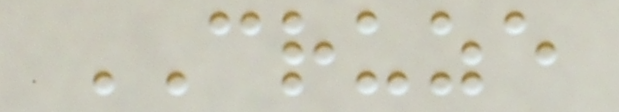CRUZE
